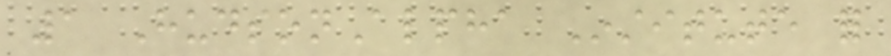1 HudsonAlpha Institute for
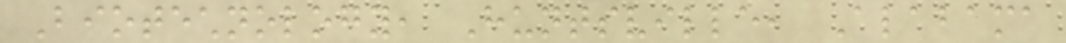Biotechnology, Huntsville, Alabama
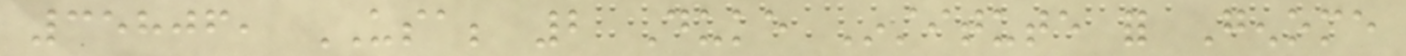35806, USA; 2 Duke Institute for Genome
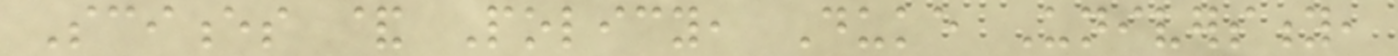Sciences & Policy, Duke University,
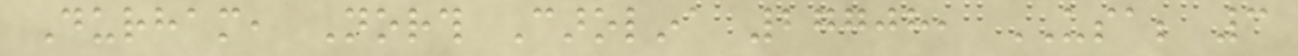Durham, North Carolina 27708, USA; 3
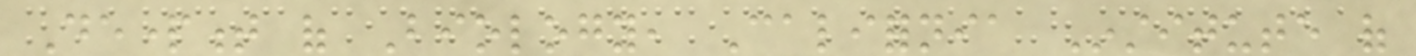Department of Biology, California Institute of
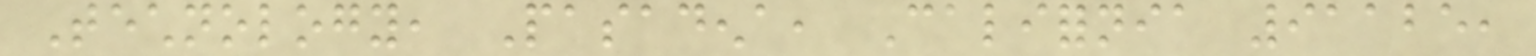Technology, Pasadena, California 91125,
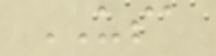USA
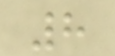8
